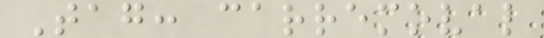Tag: carremoval
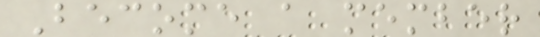Become a member
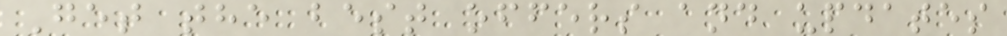Get the best offers and updates
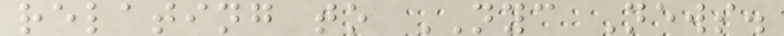relating to NYC News.
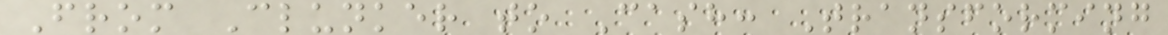From Clunker to Cash: Transforming
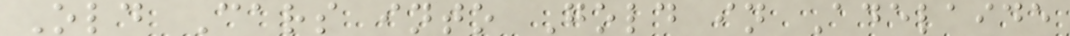Old Cars into Gold in Adelaide
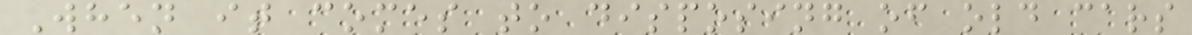When it comes to disposing of old cars
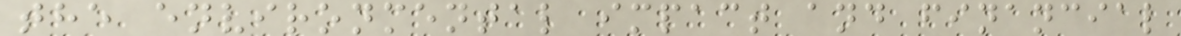the environmental impact and financial
